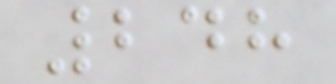248
